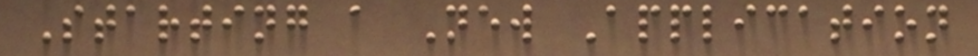Starting a New Application
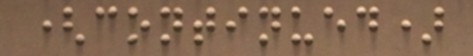(continued)
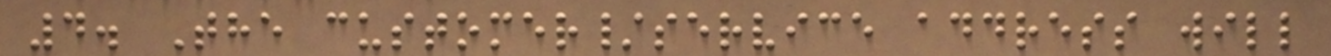4. The customer/service address will
